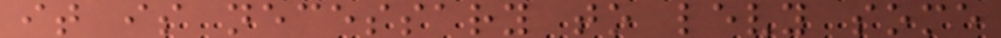it is necessary to levy some
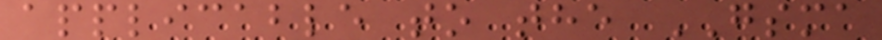applicable to the GSMA
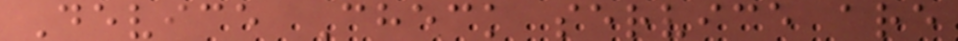Device Check service are
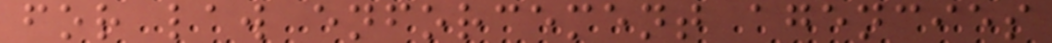for law enforcement agencies
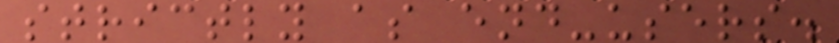strictly as end-users.
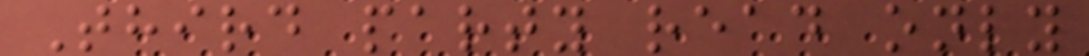Third party read only
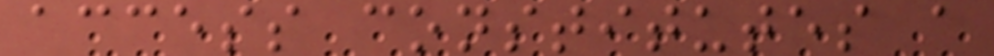access constitutes a
